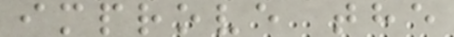improve the
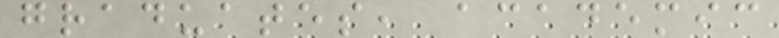graduates, academic
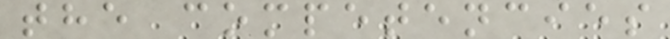the competencies
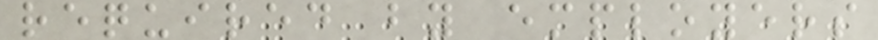required by employers
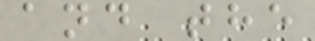and the
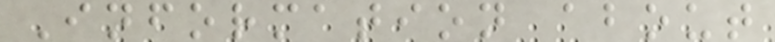Information about
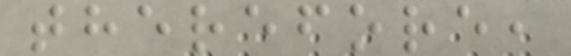therefore,
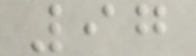97
